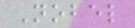Nobel
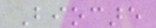Biocare
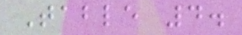Table 4.
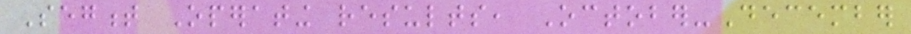Segment Operating results, October-December
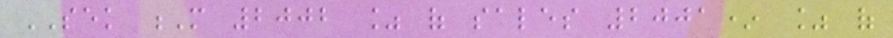SEK M 2002 % of sales 2001* % of
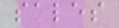sales
